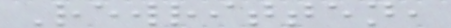Rewritten,
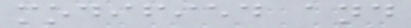modified and
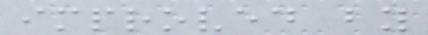improved by
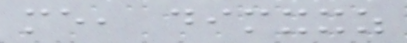me, dimxxz
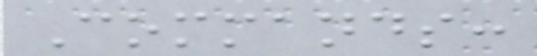Commands:
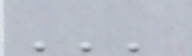'''
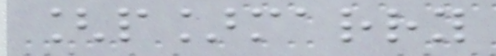[p]marry
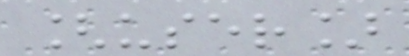[user]
